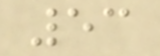53
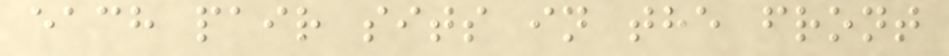each pair sits in the front
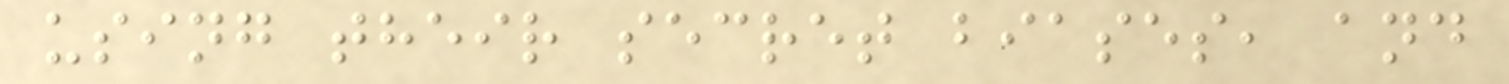using their secret biases, and
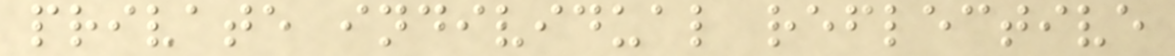private individual reflective
